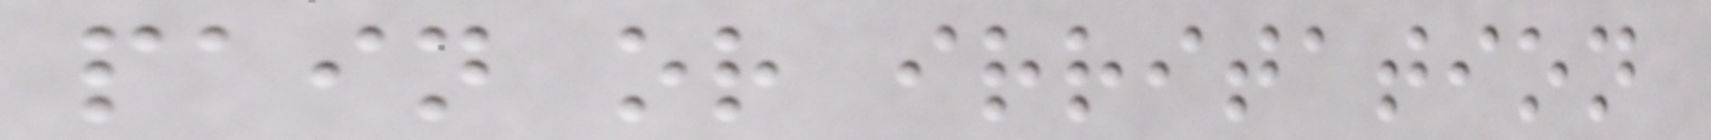pain or irritation
